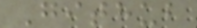Github
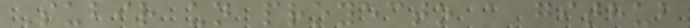Subir un proyecto a github
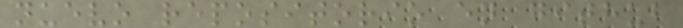nuevo repositorio en github
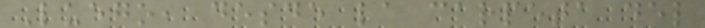Luego, desde la carpeta del
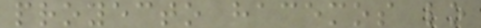proyecto hacemos lo
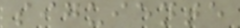siguiente
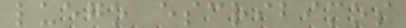luego escribimos
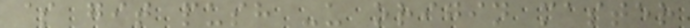$ git push -u origin master
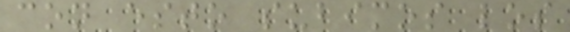con esto subimos los
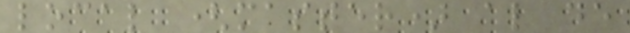local (master) al de
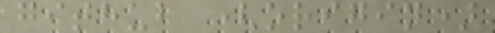github (origin)
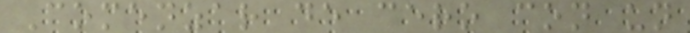Comenzar de cero con un
